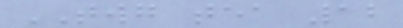TWG tea 12
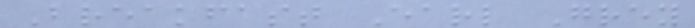Breakfast Earl Grey
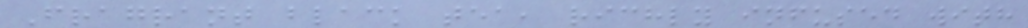Fragrant black tea, richly infused with
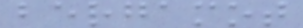bergamot
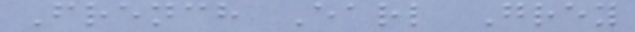French Earl Grey
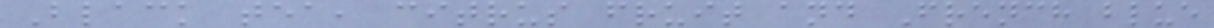Black tea, citrus fruit and French blue
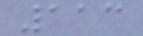113
